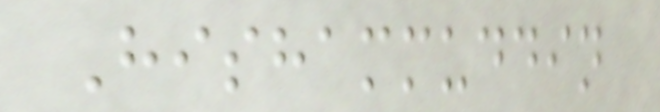Hishammuddin
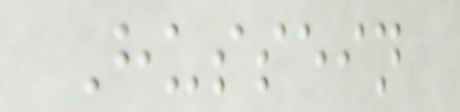Hussein
